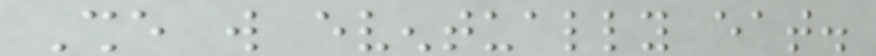She will eventually eat.
